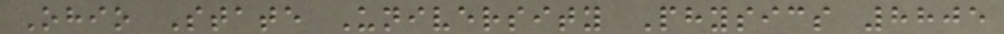Ohio State University Physics 8805
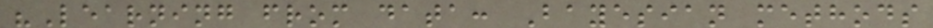"Learning from data: Bayesian methods
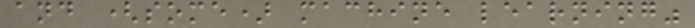and (some) machine learning"
